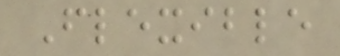Flexible
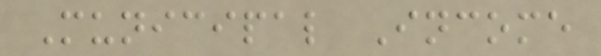Municipal Income
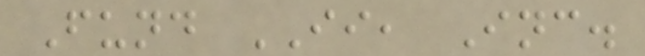Fund II, Inc.
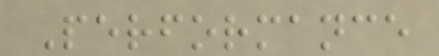Performance
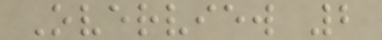Overview 2
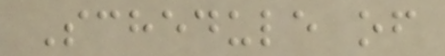Schedule of
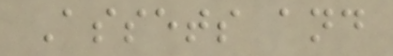Assets and
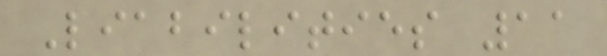Liabilities 11
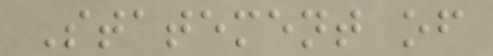Statement of
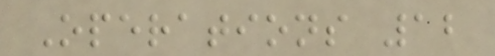Operations 12
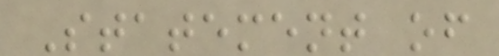Statement of
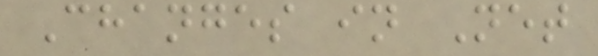Changes in Net
